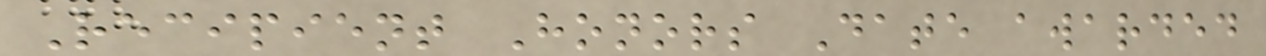Recipient Honors Date awarded
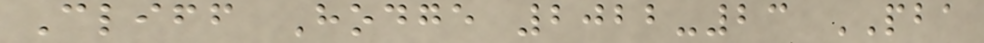Cliff Hodge 2022-23 PBA
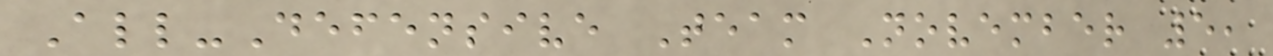All-Defensive Team November 5,
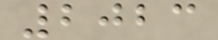2023
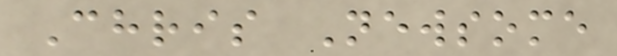Chris Newsome
